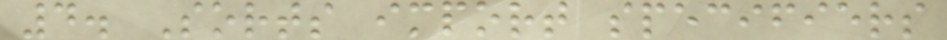4. Sorts import specifiers
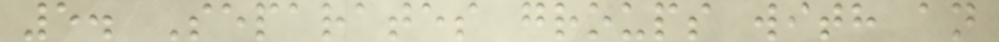5. Separates groups with an
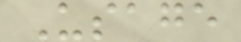Usage
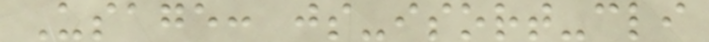Usage: js-isort-cli
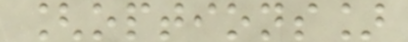[options]
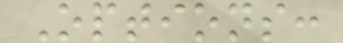Options:
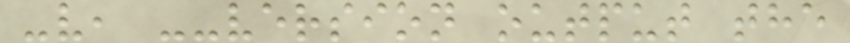-v, --version output the
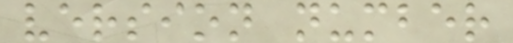version number
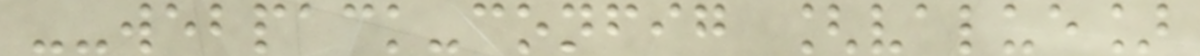--webpack-config [value]
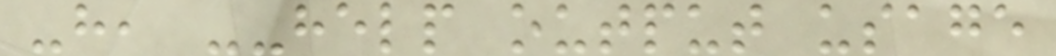-h, --help output usage
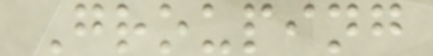Grouping
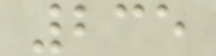235
